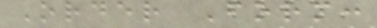Order Form:
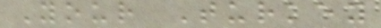Your Turkey
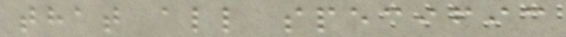that all specific
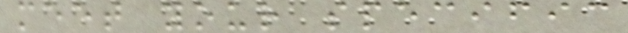meet your specific
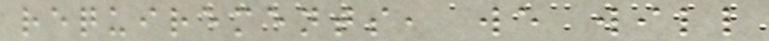requirements, we will
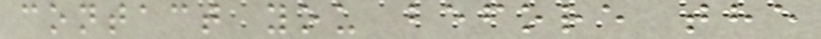contact you before the
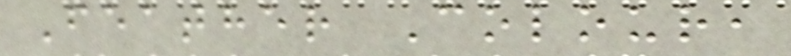Feather Colour,
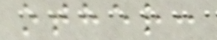other:
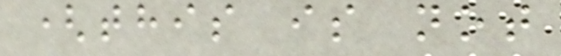(this is not
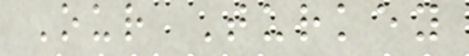Our Turkey
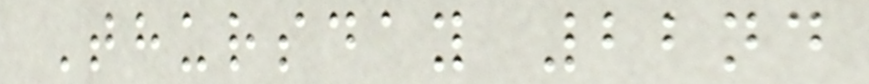Thursday 22nd
